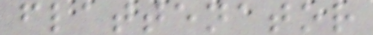flattenator
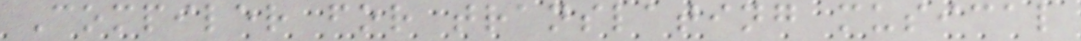Compiler for translating musical
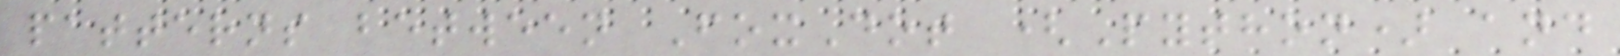patterns between FoxDot (Python) and
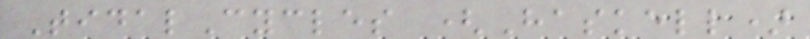TidalCycles (Haskell)
